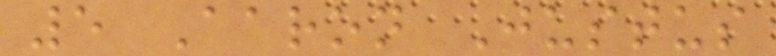5 Aaron Justus
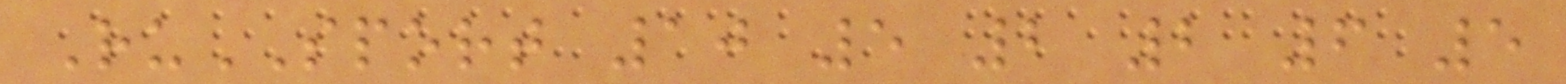RuSPORT 10 5 2 2 6 5
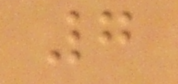7
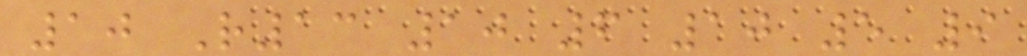10 R13 10 6 10 5 9
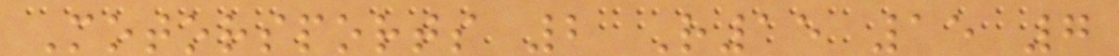Motorsports 2 R15 15 7
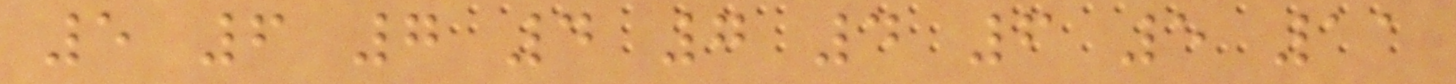5 6 7 4 7 4 6 5 11
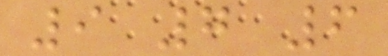9 7 6
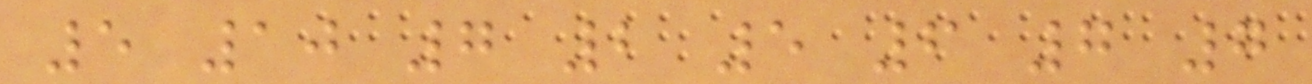5 10 7 2 5 6 7 7
